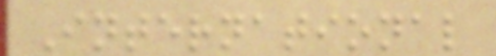International
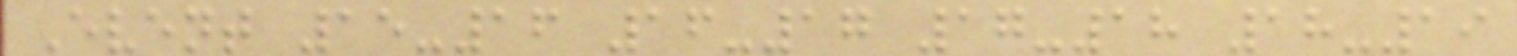Event 15-16 16-17 17-18 18-19
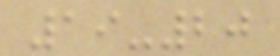19-20
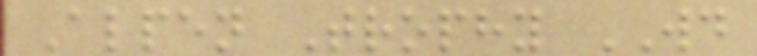Alpen Trophy WD
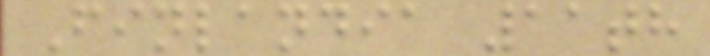Finlandia 11th
